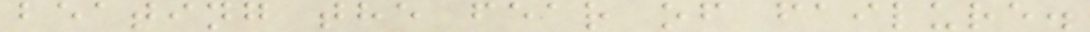beating the fear of failure.
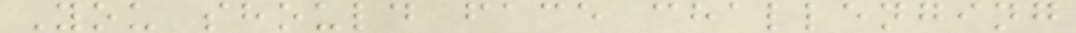You should face challenging
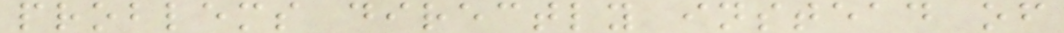problems directly instead of
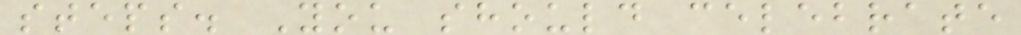steps. You should celebrate
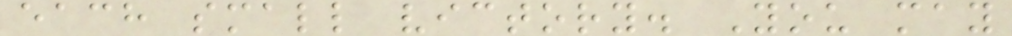each small victory. You may
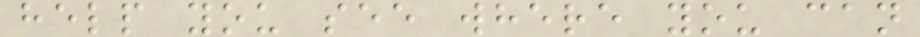help you see where you can
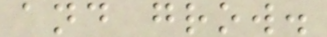and grow.
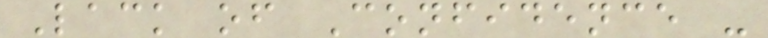Lack of Confidence -
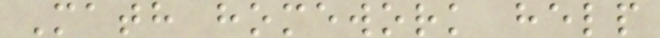Math homework help
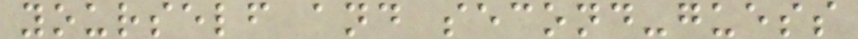yourself and second-guess
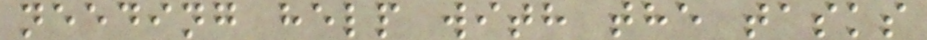needing help with the tasks
